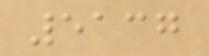5137
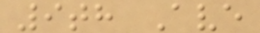9th Ave
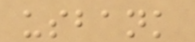usbank
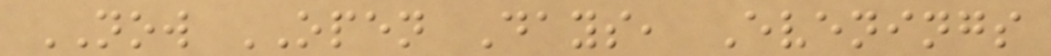NOW OPEN Days, Evenings
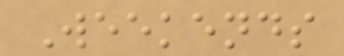Weekends
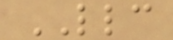LLC
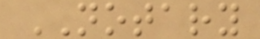NOTARY
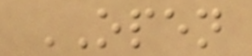OPEN
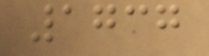1737
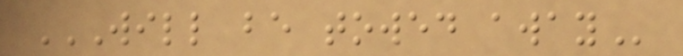WILL BE TOWED AWAY
